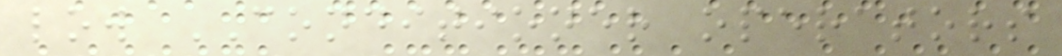low CONDITIONER operators
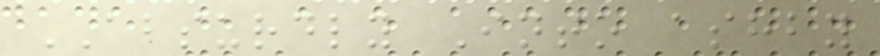ABSURDLY Into ashby
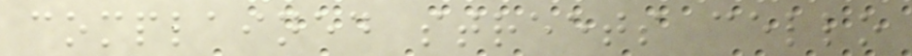complained streets cello
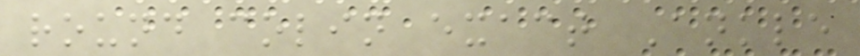round colin exact Ankle
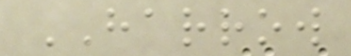HARROW
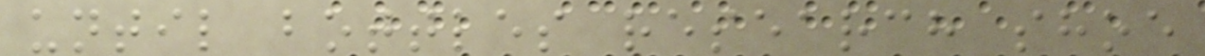until bottles research shoe
